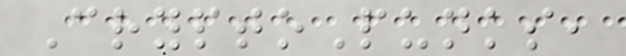CryptoPunks,
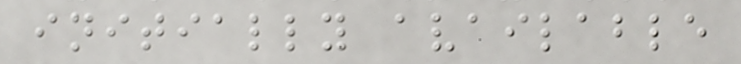initially available
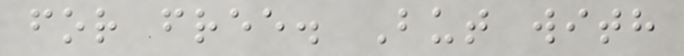for free. But with
